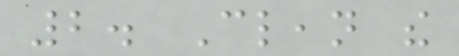2. Clean the
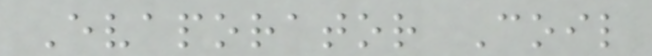Evaporator Coil
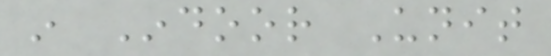in Indoor Unit
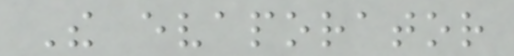The evaporator
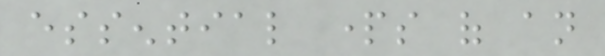essential parts of an
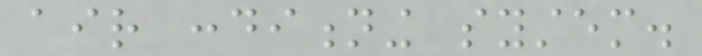air conditioning system.
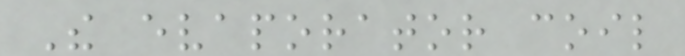The evaporator coil
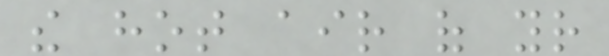the hot air of your
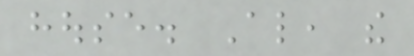house. Also, the
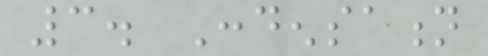3. Condensation
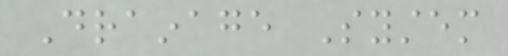Drainage System
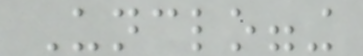Unclogging
